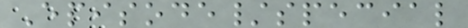Episode/special
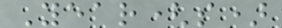Year(s)
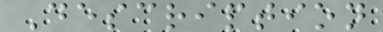Description
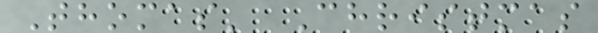Thomas' Christmas
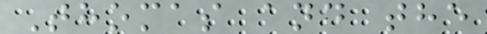Thomas and the
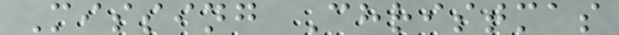Missing Christmas
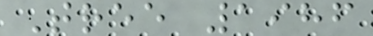Tree 1986
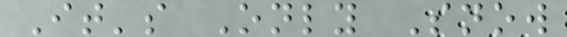It's Only Snow
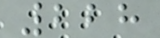228
